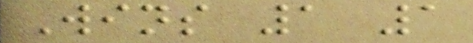Wins 1 1
